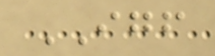IGF
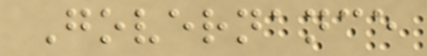Governance
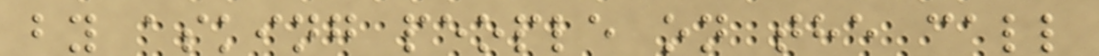by asking people on the call
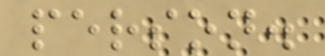person.
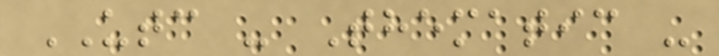UTC - Thematic -
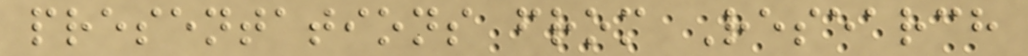presentations from Research
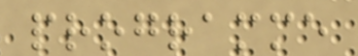programme
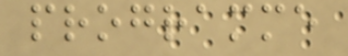programme
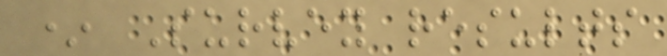* Survey results
